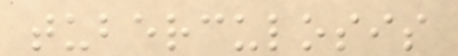tuberculosis
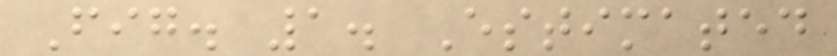Fig. 1. Estimated
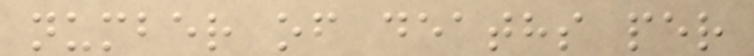number of deaths per
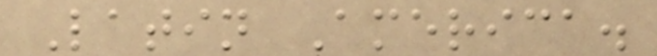Latin America.
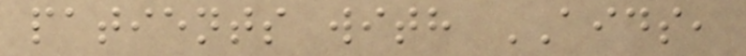patients with AIDS,
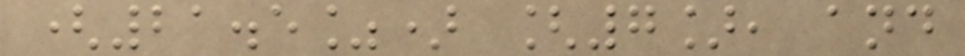(21.5%) [7], and
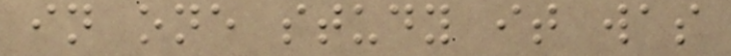in one study it was
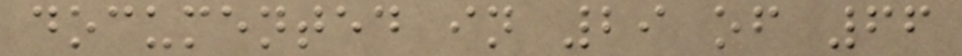documented in 29 of 66
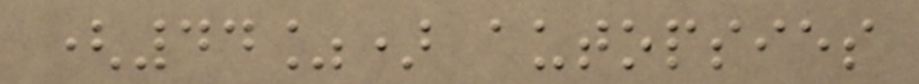(44%) autopsies
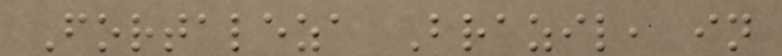Fortaleza Brazil, in
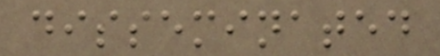disseminated
